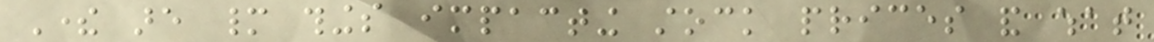There are many things impacting stock prices and what
